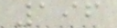196
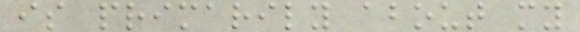is primarily about my
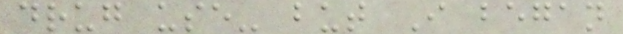drug use- but I began
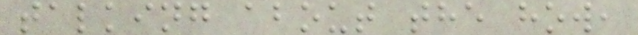talking about the how,
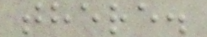there.
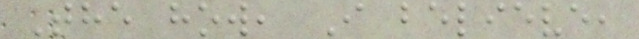The how, I believe,
